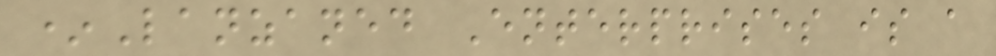*Lanzaned Enterprises is a
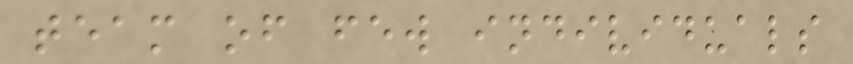team of few individuals
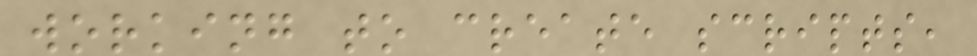working to create scripts,
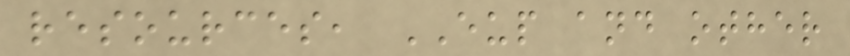resources, EUP and other
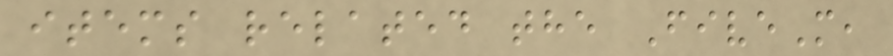items related the FiveM,
